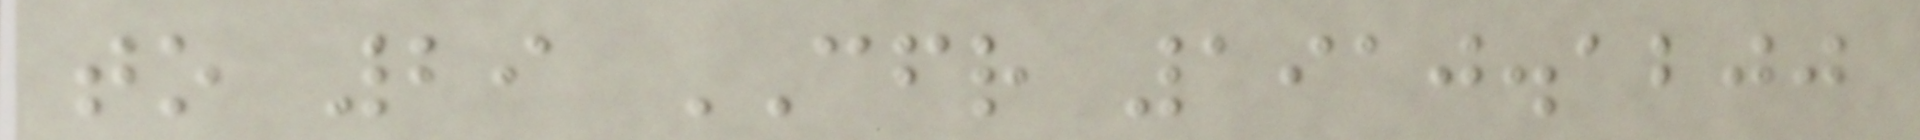to 29 CFR 1910.1200
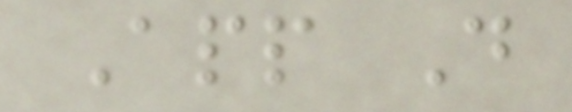App D
